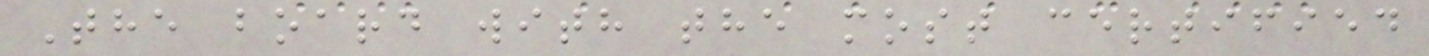The board with the most certified
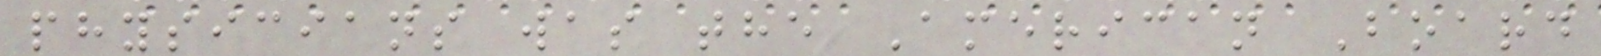physicians was the American Board
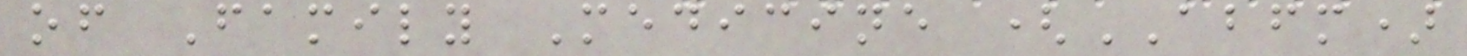of Family Medicine (ABFM)
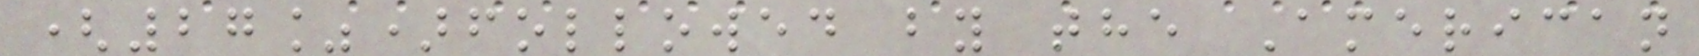(27%)followed by the American
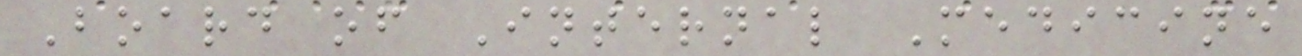Board of Internal Medicine
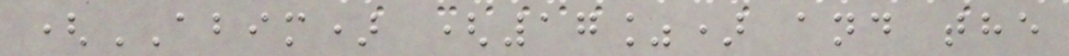(ABIM) (17%) and the
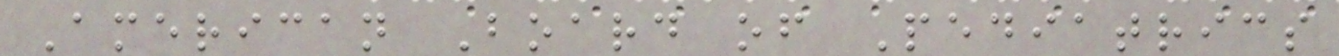American Board of Pediatrics
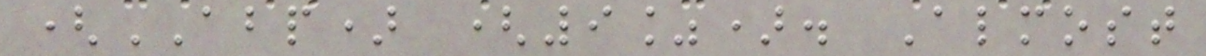(ABP) (9%). Almost
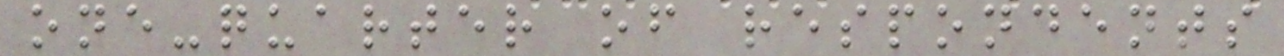one-quarter of respondents
